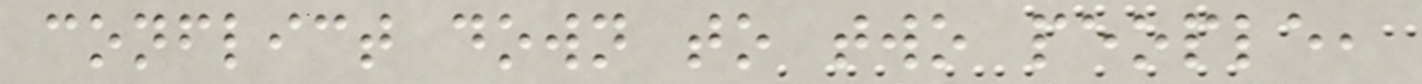conflict down to two people,
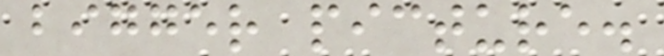bigger picture.
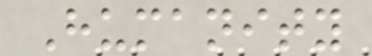Humanity
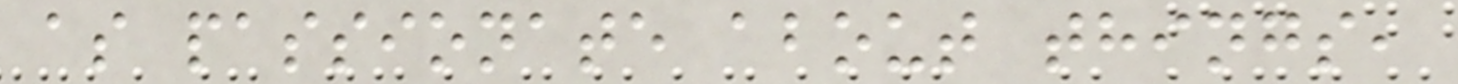as passionate about things,
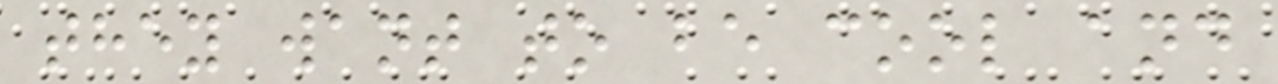they want to be cool and
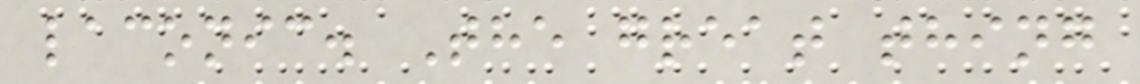laconic. The great thing
